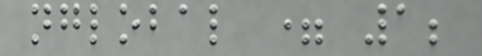nglobal = 1;
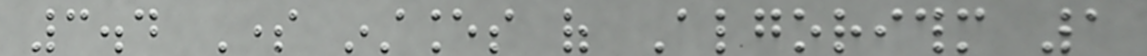3.4 Some instances of Algorithm 1
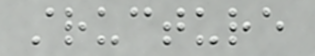structure
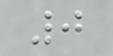0
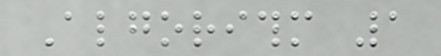Algorithm 1
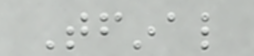Tfinal
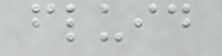fluid
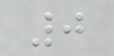0
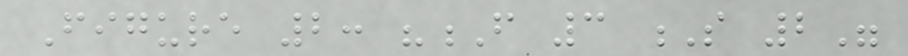Figure 2: "F 3 S 2"
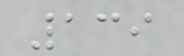139
